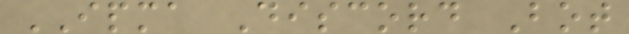IPMA Discord Bot
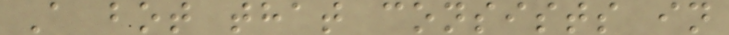A bot that consists in
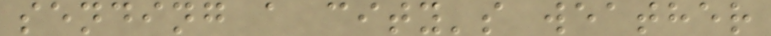sending a city's weather
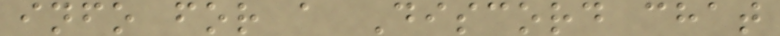info for a Discord chat
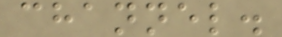channel.
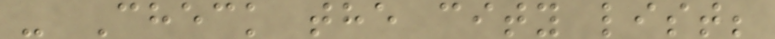- Check the city list;
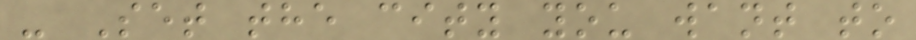- Set the city you want to
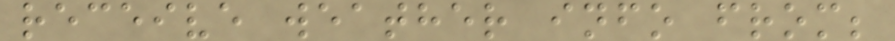receive weather info from;
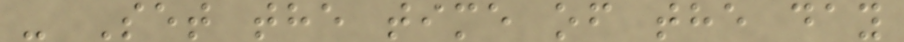- Set the time of the day
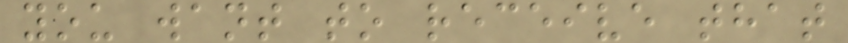you want to receive that
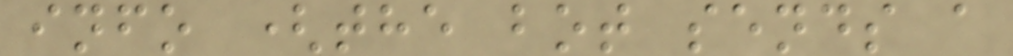info (the bot sends a
